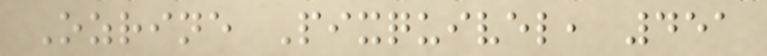Ozrine Pixquivel, 451
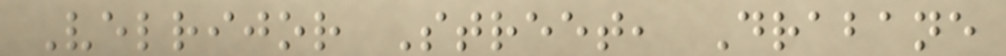Velrijor Street, Drabane
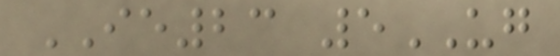IE23 5UG
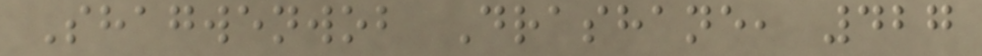Shagwenwob Drashane, 427
